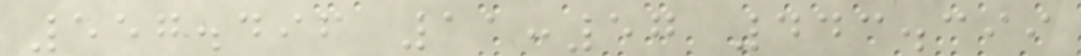557.496 11:57 443.399
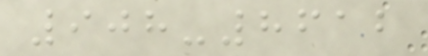908-8612
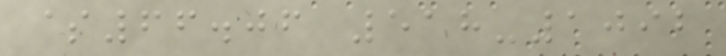$66.06 518-1092
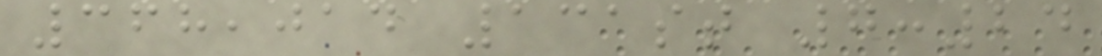368,014 131st 7:24
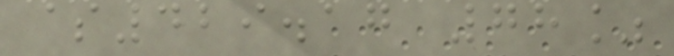$429.17 78%
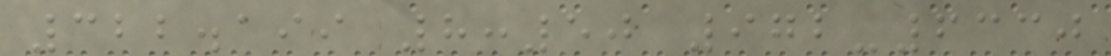322.199 8:50 972-6330
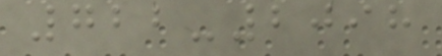722-2098
